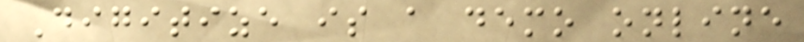Digitize is a demo online
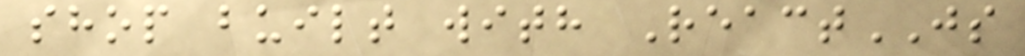shop built with ReactJS
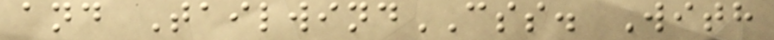and TailwindCSS. With
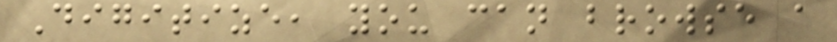Digitize, you can browse a
